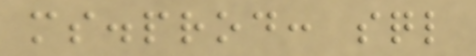ms.prod: sql
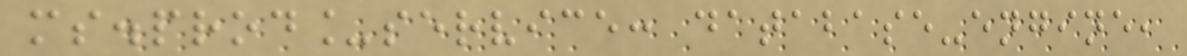ms.prod_service: database-engine,
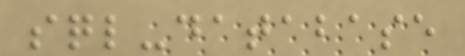sql-database
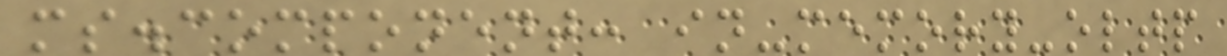ms.component: in-memory-oltp
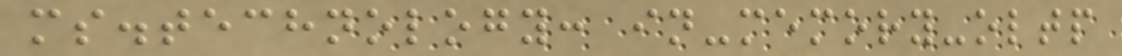ms.technology: in-memory-oltp
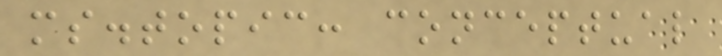ms.topic: conceptual
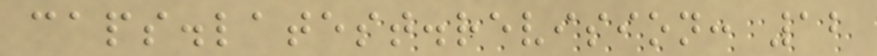caps.latest.revision: 12
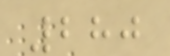280
